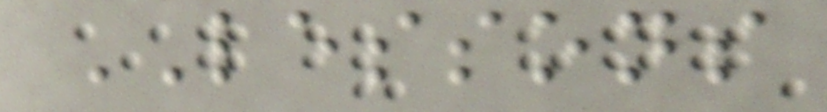LESSONS
